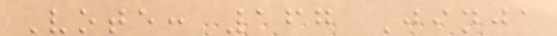Vote: 167 Jinja
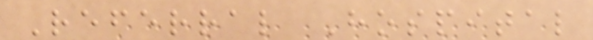Referral Hospital
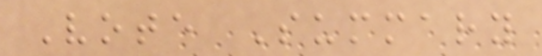Vote Summary
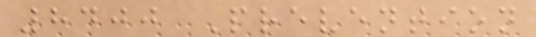8400 Prevention
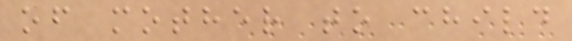of mother to child
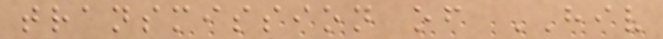transmission of HIV
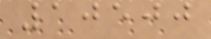10500
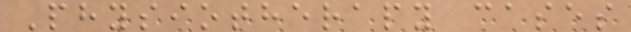Physiotherapy cases
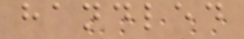handled
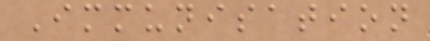Immunisation
